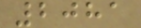2081
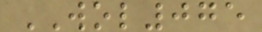WOL075
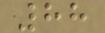88
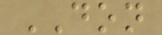DON
